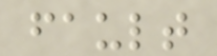fault
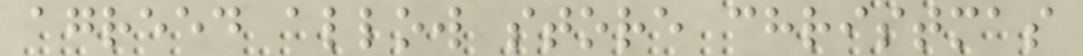agreed allow store christmas
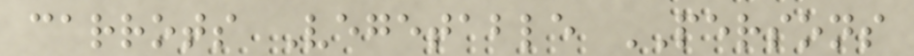carrots Vegetable PERSONS
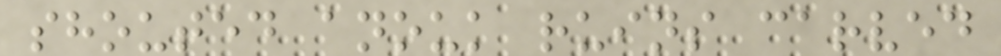shouted anouk ruins carved
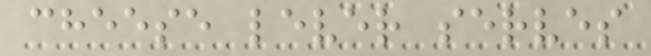cheese lever serves
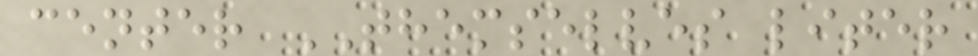center THEMSELVES liter
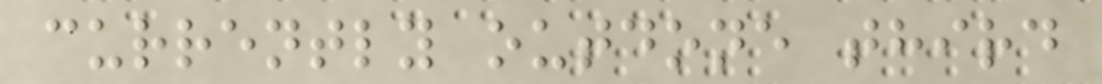currently outdone third
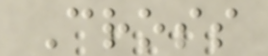Cross
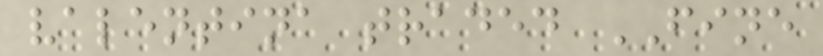valentina traded FINE
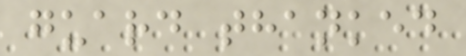guard thanked
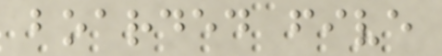boarded five
